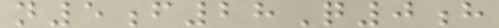n5f28Q0h
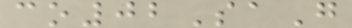co02SaG
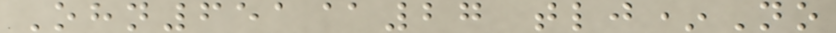Ohn651@27 tlj*No
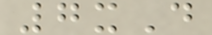7xD
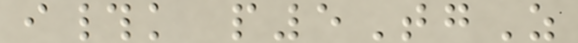i#k p5TgZ
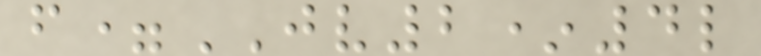f=JV2*4l
